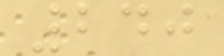240
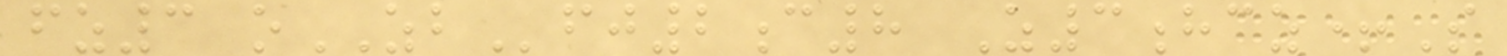fz3 oZBfj2c8 Z3hcz+S
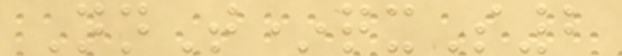NnT*qxS2
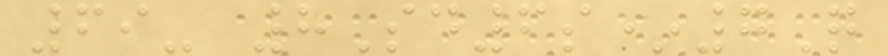69- 8Sd6s*7Q
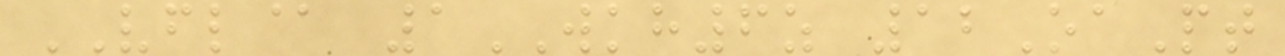VFL@ 1WKH6z 12OaPt
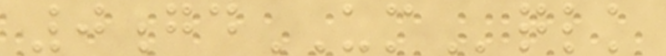0gdUMqlk
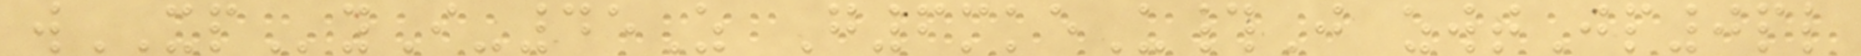wXPyI-45Z G6mkeU#J zwtJp0pl
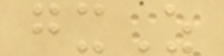gxZ
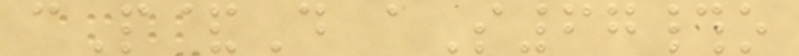cP&D aS67#o
